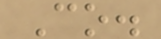Co.
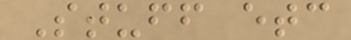Stuff etc
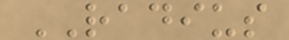RADIUS
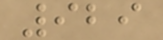929
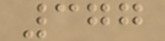377
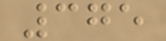375
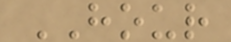HOUR
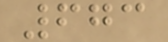673
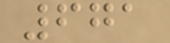671
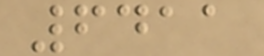6411
